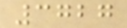3727
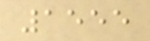1555
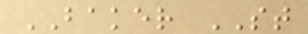BAKER ST
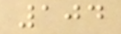104
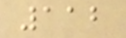112
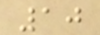10
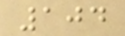104
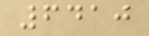6410
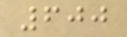600
